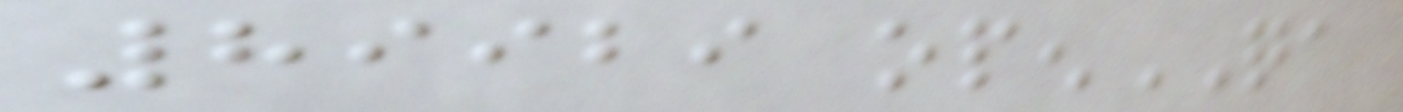89929 openQA
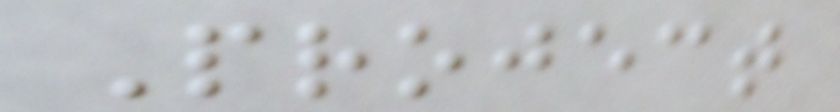Project
